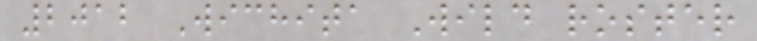2012 Wichita Wild roster
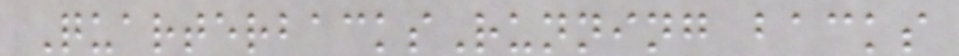QuarterbacksRunning backs
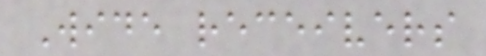Wide receivers
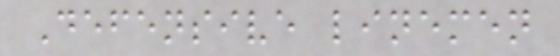Defensive linemen
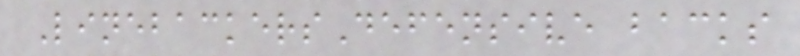LinebackersDefensive backs
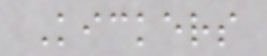Kickers
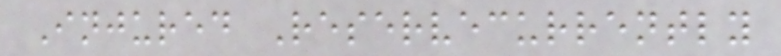Injured Reservecurrently
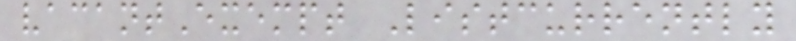vacantExempt Listcurrently
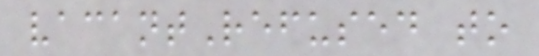vacantRefused to
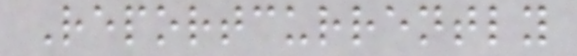Reportcurrently
